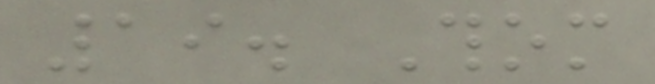19. Thom
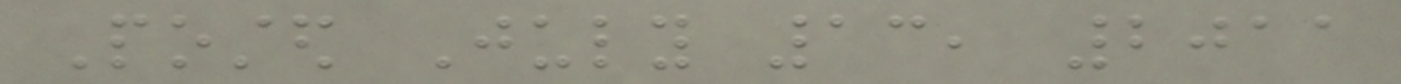Posted July 13, 2011
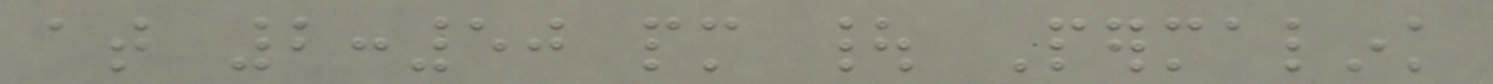at 2:50 pm | Permalink
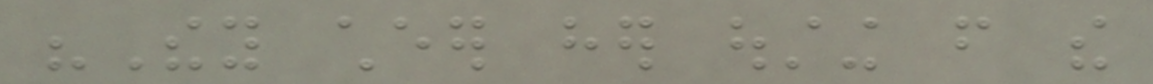"They cheer her ousting from the
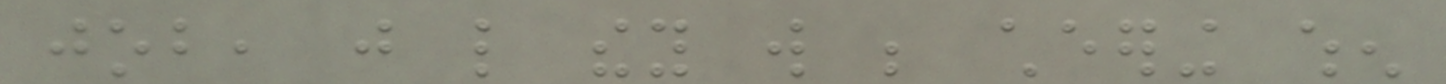job, just like they will be cheering when
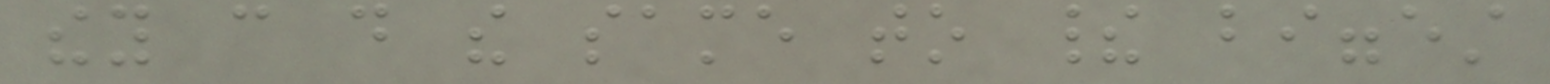they can do the same to their biggest
